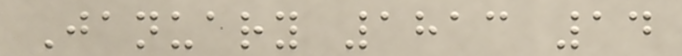January 1813 14
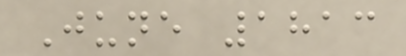June 1813
